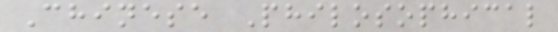Chinese Philosophical
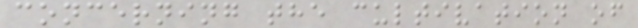concerning the cultivation of
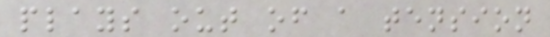plays out of a tension
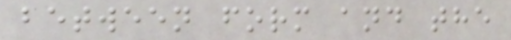between form and the
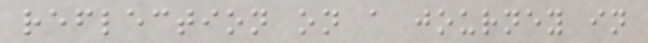reflection on a journey in
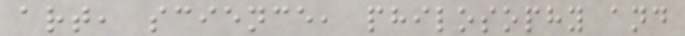art, science, philosophy and
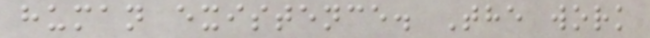human existence. The work
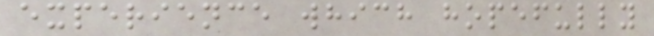experience which hopefully
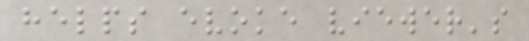helps evoke viewer's
